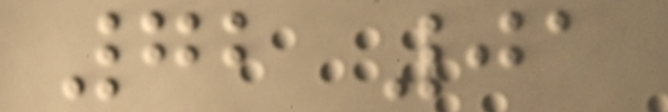72 01
